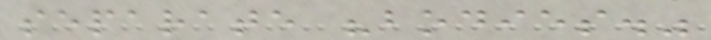separate "bodies."
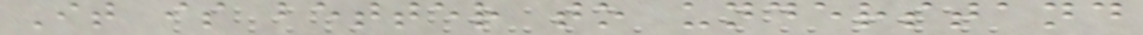It is better to understand
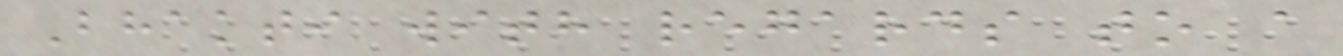Bhakti with regards to a
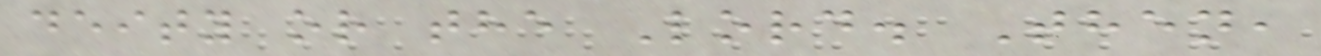deity or the Lord. Then,
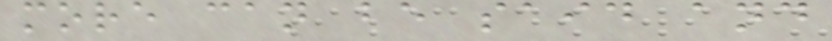more can be said and
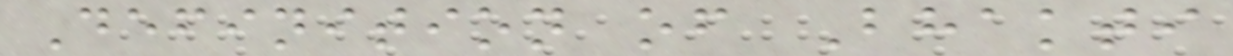Definition of Bhakti
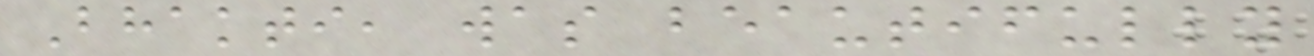Bhakti, was beautifully
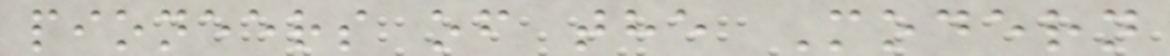pioneers of the Modern
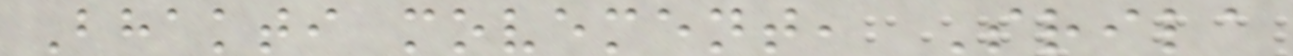Bhakti movement, Srila
